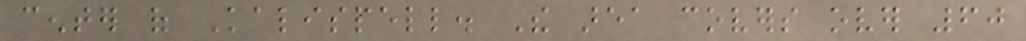center of Kalispell. The area covers over 60
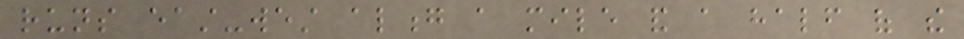runs east-west along a mile and a half of the
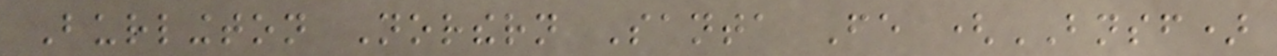Burlington Northern Santa Fe (BNSF)
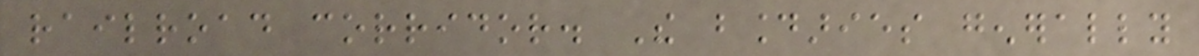railroad corridor. The boundaries generally
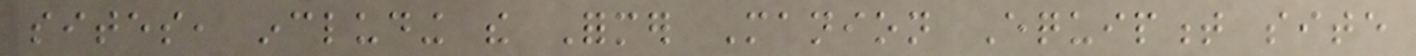sites, including the Former Manion Equipment site
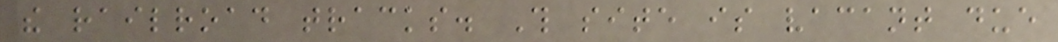the railroad tracks. This site is vacant due
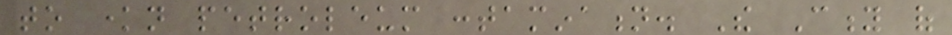to known petroleum contamination. The City of
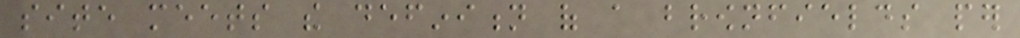site meets the definition of a brownfields per
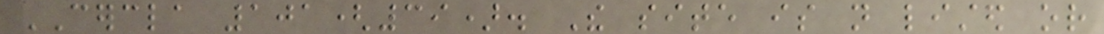CERCLA 101(39). The site is not listed or
